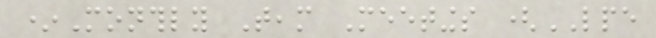*Monthly Team Meetings (LPE
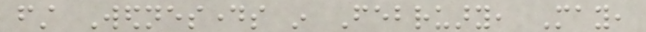first Wednesdays in February, May,
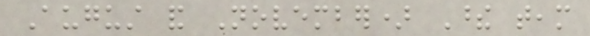August and November) These team
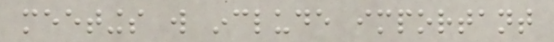meetings will include important
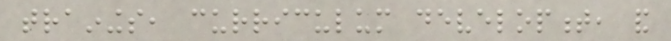trainings, curriculum development, and
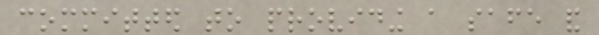committed to providing a safe and
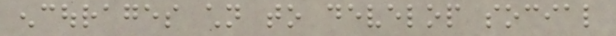encourages children to develop social
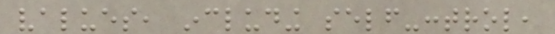values, including self-control,
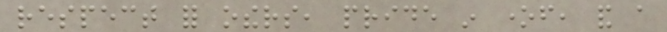respect for others, pride in oneself, and a
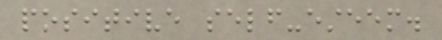positive self-esteem.
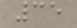35
